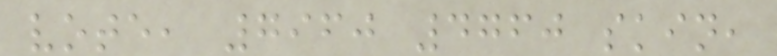vote, 7960 4760 skin,
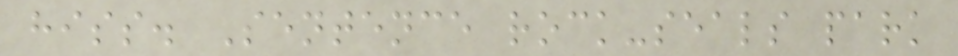hiss. Sentence rock-seals park
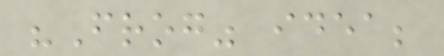"Frog" idea;
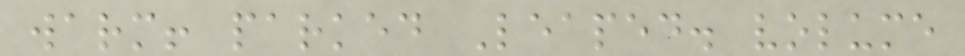warm! parked Leaped. volume
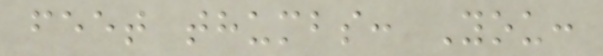feet thumbs: You:
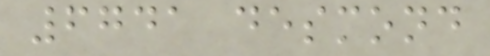6741 desmond
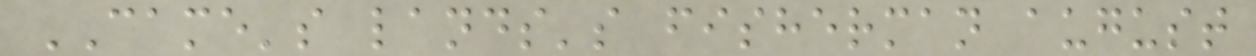CAME's lands's fisherman august
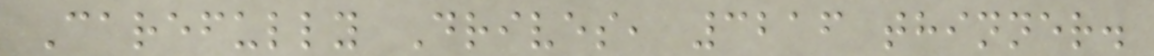Carefully Drives, 3216 thinner.
